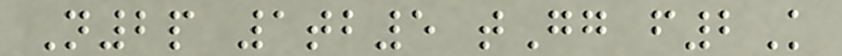N2p 1tb5 tGg f2K
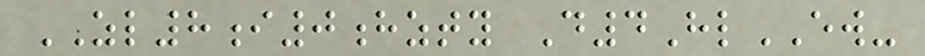ZL8i0hzty D4HlEW-
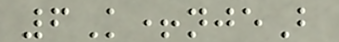6K+njeB
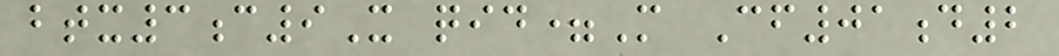btx3c9X qid=M Cf01d2
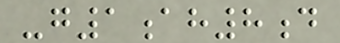-g1ah8d
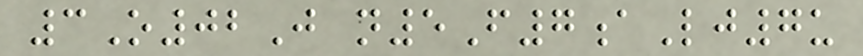3O02J n5F7aLj7u
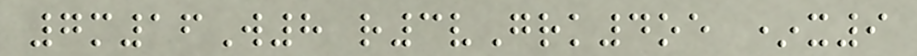7m16W8 r3vGrk4oe *x9
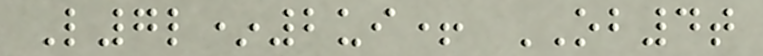L7l*2ui+ OB4t
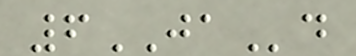6JAd
